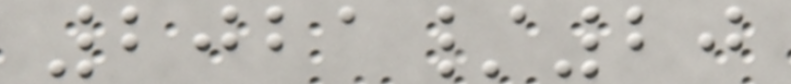2021/20
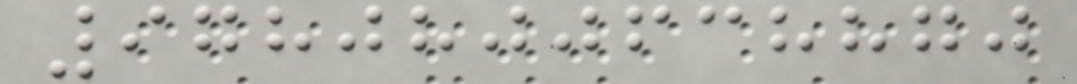9780800638870
